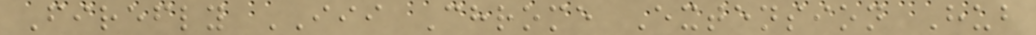Firefly III Chrome Extension Hub
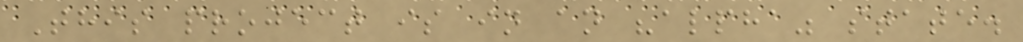This project is in an "alpha" state.
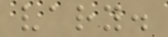vary.
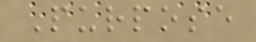Purpose
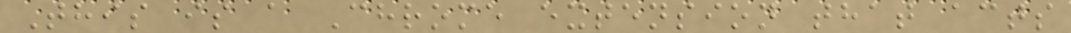This is a Chrome extension that acts
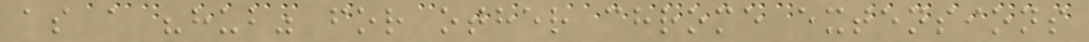as a "hub" for other chrome extensions
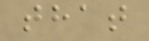that
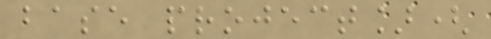base project](
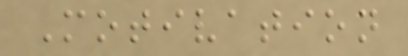Motivation
